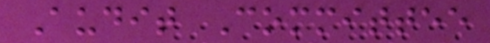Audit Committee
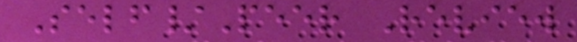Self/Peer Review
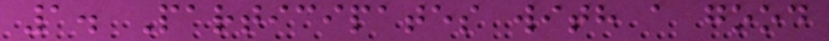1. Participates with a good
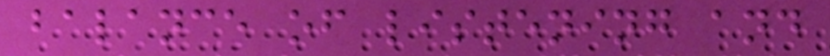balance of listening and
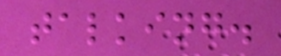talking.
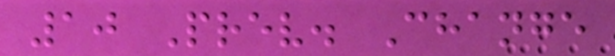10 Prev. Change
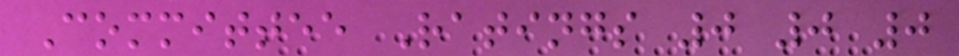Committee Ratings 0 0 0
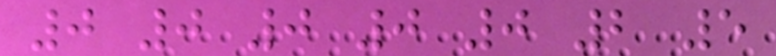0 0 0 0 0 2 5
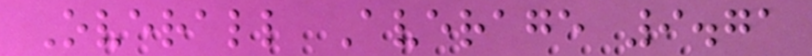Overall Average 9.71
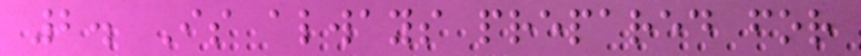2. Is always prepared for
